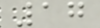17
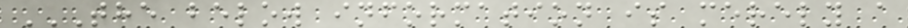THE BELOW INFORMATION IS MERELY A
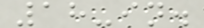18-in.
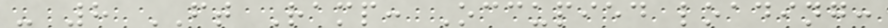- 8 FT Ramp: Occupied loading:
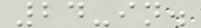24-in.
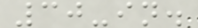30-in.
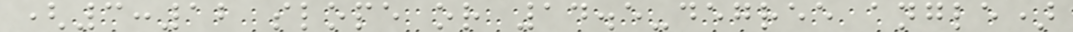(3:12 slope or 14.5-degree angle)
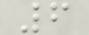6
